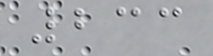233
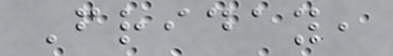Friday,
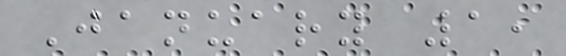January 1,
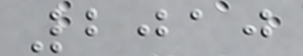2010
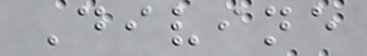Divine
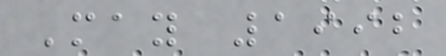May 1992
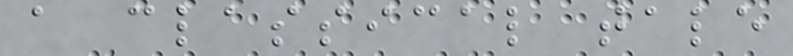a classical tale
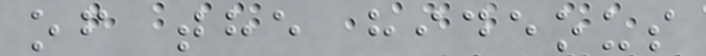of the hideous
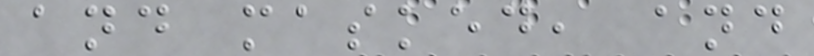and masked, and
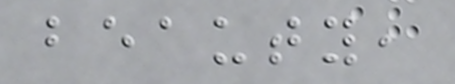beauty,
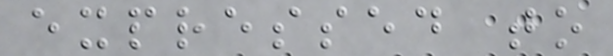expressed to
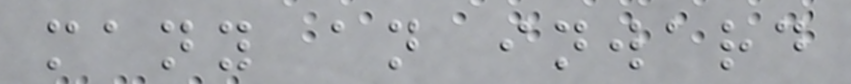many an inward
